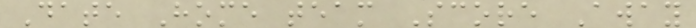Date Home team Score Away
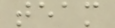team
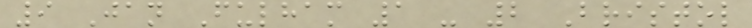9 Jan Fulham 1 - 2 Bristol
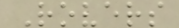Rovers
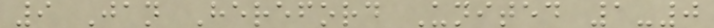9 Jan Hereford United 1-0
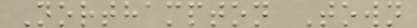Northampton Town
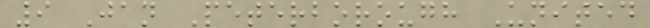9 Jan Peterborough United
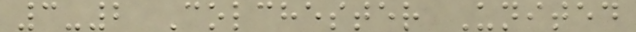3-2 Colchester United
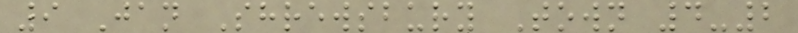9 Jan Shrewsbury Town 4-2
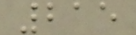215
